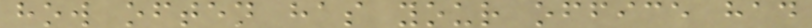how often has your office had
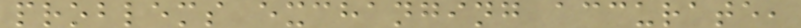problems exchanging accurate,
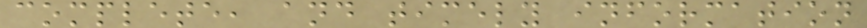complete, and timely information
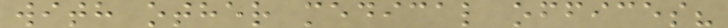with other medical offices?
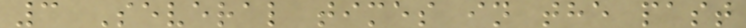3 Several times in the past
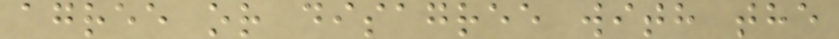agree or disagree with the
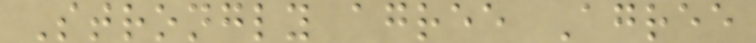Strongly agree Agree
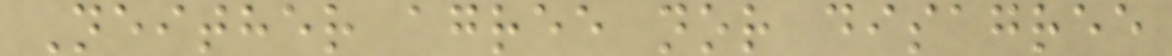Neither agree nor disagree
